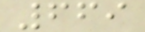669
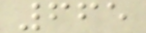665
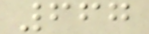667
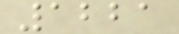1221
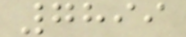7899
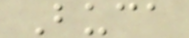Buca
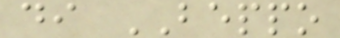di BEPPO
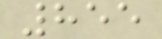855
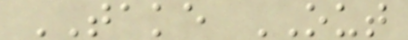TAKE OUT
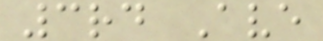3rd Ave
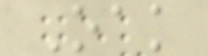Oak
